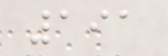191
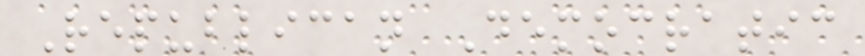Republican Democratic
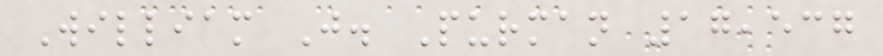William J. Purman 17,537
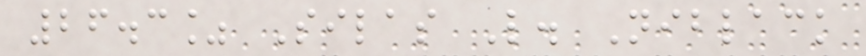26.3% Silas L. Niblack
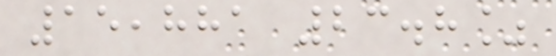15,881 23.8%
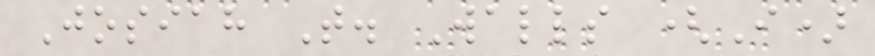Josiah T. Walls (I)
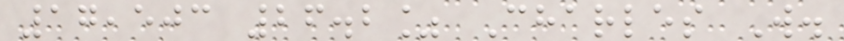17,503 26.2% Charles W.
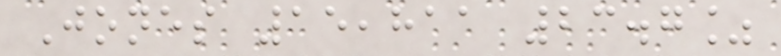Jones 15,811 23.7%
